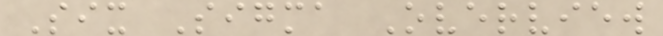Six Sigma Overview
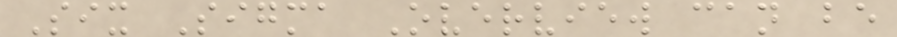Six Sigma Overview can be
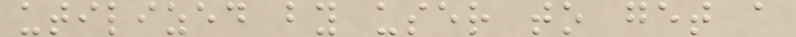utilized by user to get a
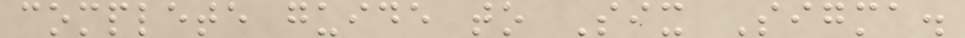complete guide to Six Sigma.
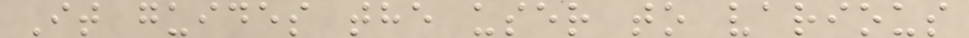It guides the user to various
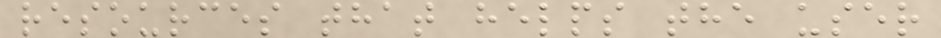resources that helps the user
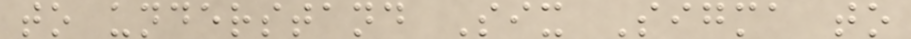to understand Six Sigma to
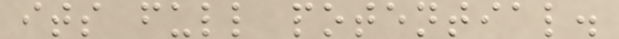its full potential.
